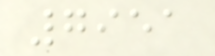7951
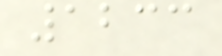1233
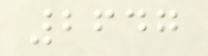2647
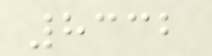8332
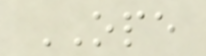OPE
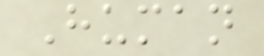Human
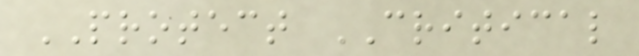PROTECT CRITICAL
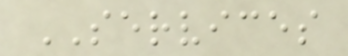SERVICES
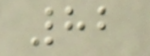82
